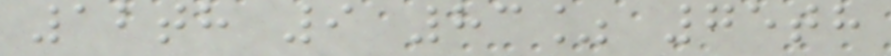12th 9 83% 75th
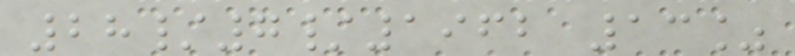28/7/1962 13%
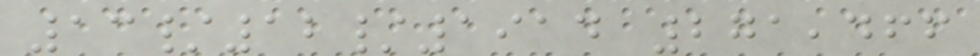13/12/1914 271,466
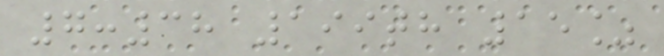7:38 199th 15%
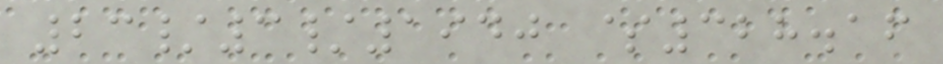23/3/1940 $328.16
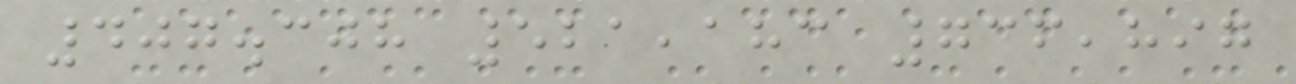407.308 521,183 736,897
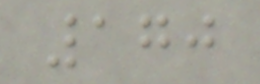170
